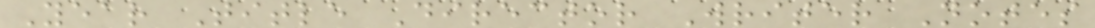Year Title Director Writer Notes
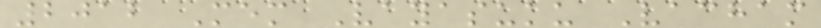2012 Mem Vayasuku Vacham
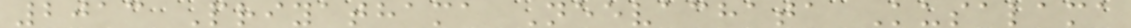2013 Priyathama Neevachata Kusalama
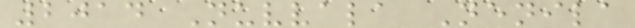2014 Nuvvala Nenila
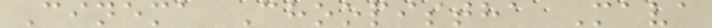Cinema Choopistha Mava
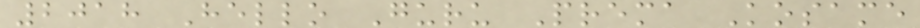2018 Hello Guru Prema Kosame
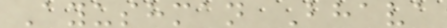Ayushman Bhava
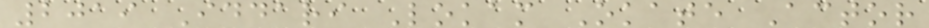2019 Iddari Lokam Okate Actor
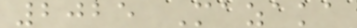2025 Mazaka
